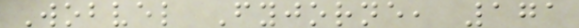Wobvel Fyjorne, 171
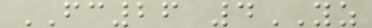FC26 4YZ
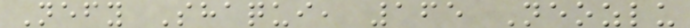Nefy Shaqui, 165 Neozlu
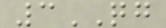3QG
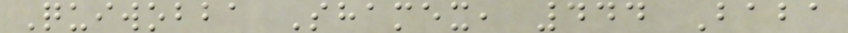Quiwobba Shamex, 444 Baba
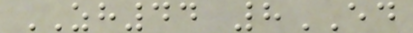ZH44 8ED
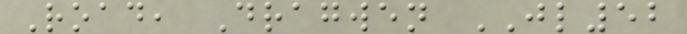Road, Dragwen JL52
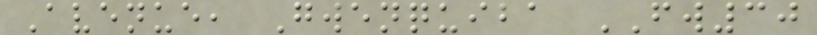Avenue, Gwenquiba FW30
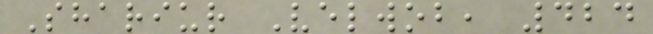Shariur Velwob, 424
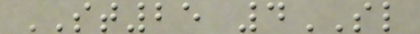ST25 4SL
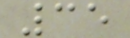35
